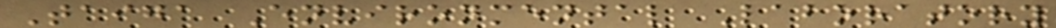Taiga Environmental Laboratory
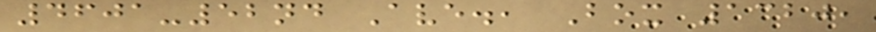4601-52nd Ave., Box 1320,
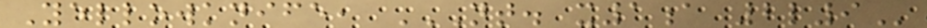Yellowknife, NT. X1A 2L9
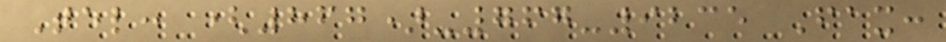Tel: (867)-767-9235 Fax:
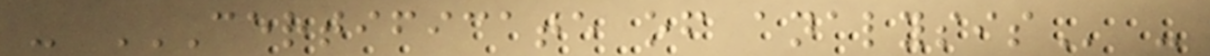- CERTIFICATE OF ANALYSIS -
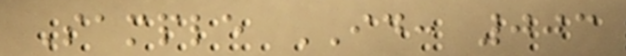Sample ID: 003
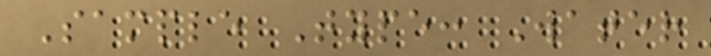Sample Type: Water
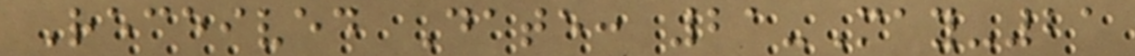Received Date: 21-May-21
